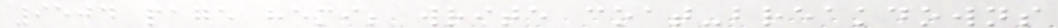9504 page hemi; write coat-breakdowns
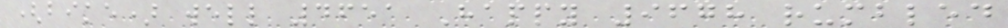(bike) well 4651 Happy 9678 rumbled
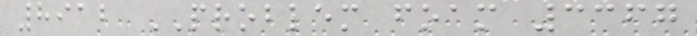8912 PROBLEM foam 3367
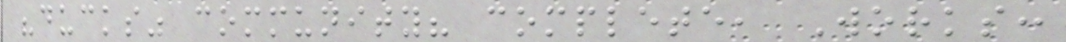"ducks" community? complete, Works:
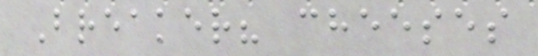Breaker? cheeses
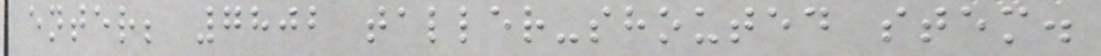enter; 7802 taller-shouted stem.
